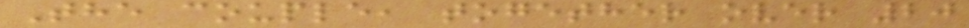The couple, together over 20
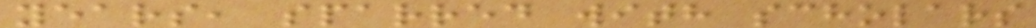years, sparred with scholars
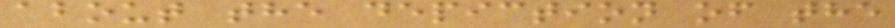about the depiction of the
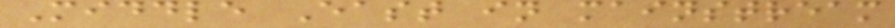Middle East in mainstream
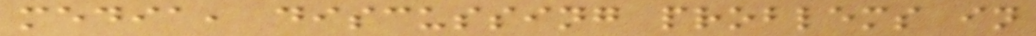media, discussing problems in
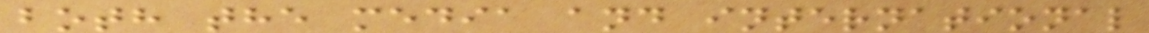both the media and international
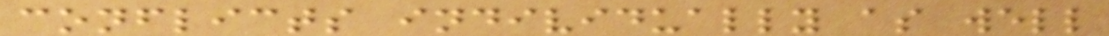conflicts individually as well
